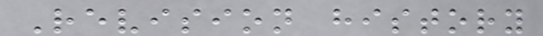Revision history
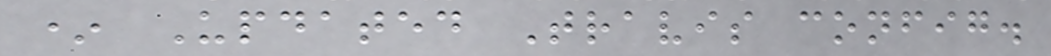* Updated Travis config.
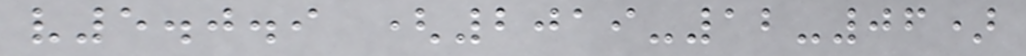v5.0.9 (2019-12-06)
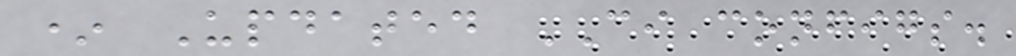* Updated CI configs.
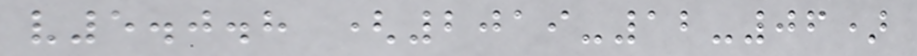v5.0.8 (2019-12-06)
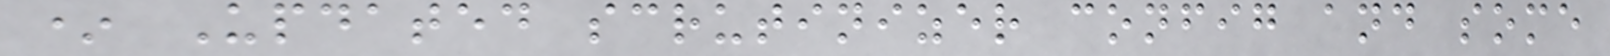* Updated scrutinizer config and some
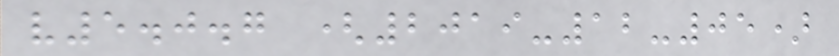v5.0.7 (2019-12-05)
